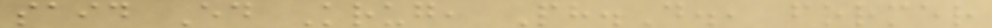said Ed Krug, Ph.D., former
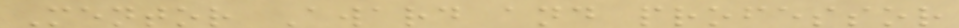Mentor Award and professor
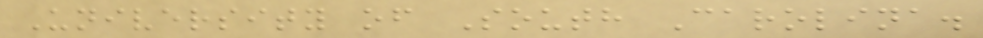University of South Carolina.
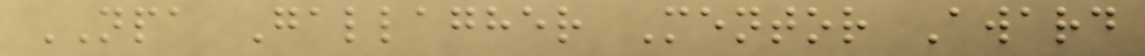NPA Gallagher Mentor Award
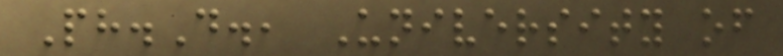Ph.D., University of
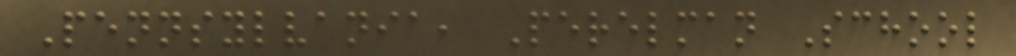Pennsylvania, Perelman School
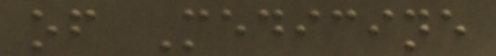of Medicine
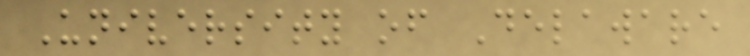University of Delaware
